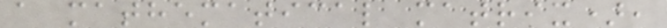a mathematical matrix),
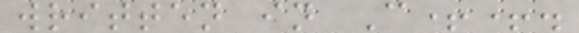written in C++.
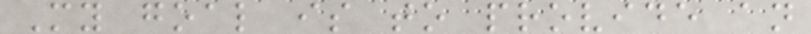My goal is to provide an
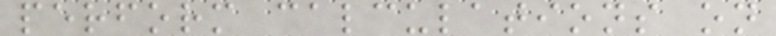perform calculations on
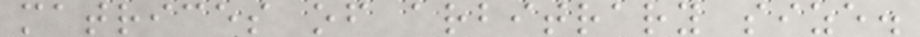matrices of arbitrary size.
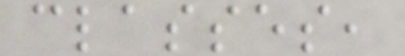classes,
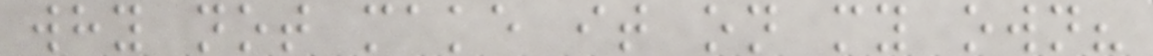why not make it on my own?
